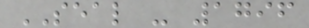SEAL - 1796
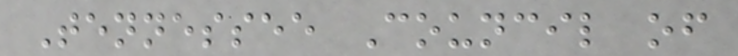Tennessee Council of
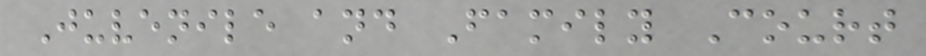Juvenile and Family Court
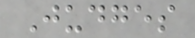Judges
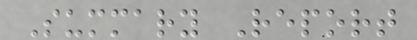Summary Report
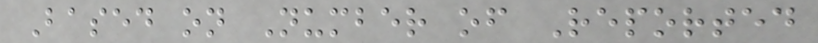Based on Number of Reported
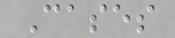Cases
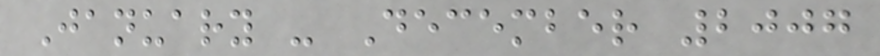January - December 2007
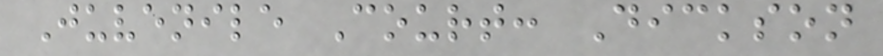Juvenile Court: Dickson
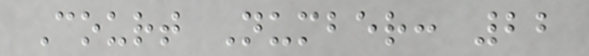Court Number: 22
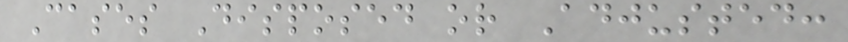Cases Disposed or Adjusted:
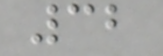32
